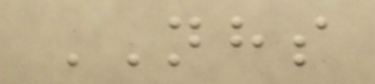NHS
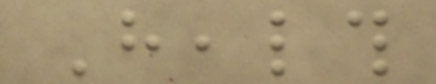Health
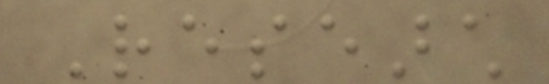Research
